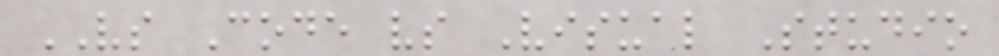VS Code vs Visual Studio
